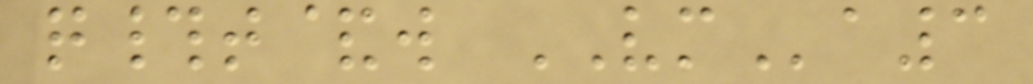q#t&w VMa3
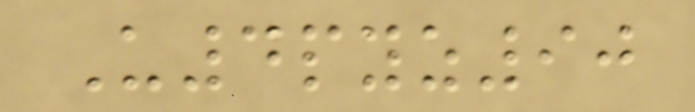U4pyz90
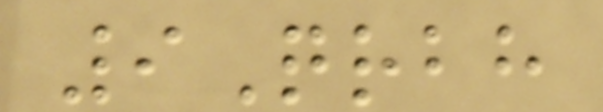9Qrbh
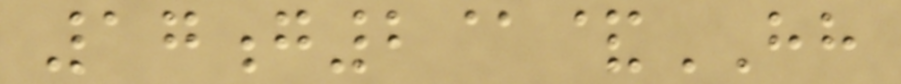17g2@&HH
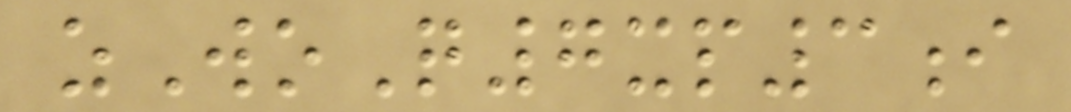zWoQ7xp3i
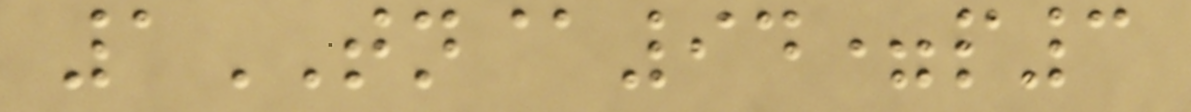1TN@94=p3
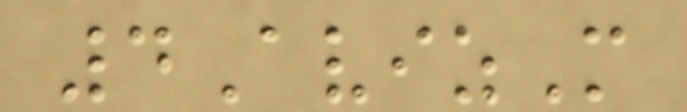4AvizM
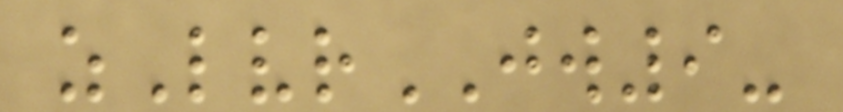zLvrJW9-
